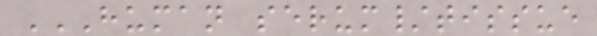HUMAN SERUM/TISSUE
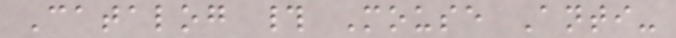Catalog # Mouse Anti-
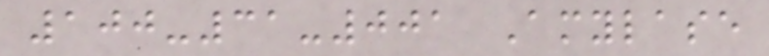100-31-001 Amylase
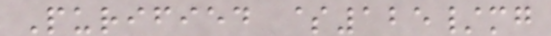Purified $125/mg
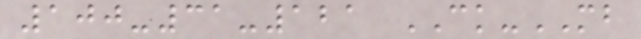100-31-121 CK-MB
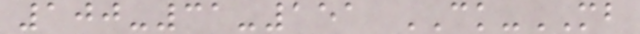100-31-151 CK-MB
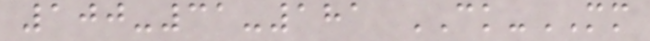100-31-181 CK-MM
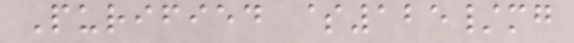Purified $125/mg
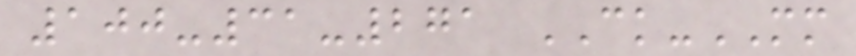100-31-271 CK-MM
